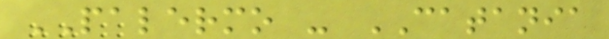PALERMO - CATANIA
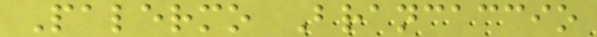Palermo Brancaccio
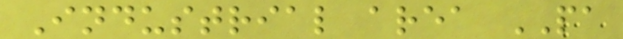Industrial area PA
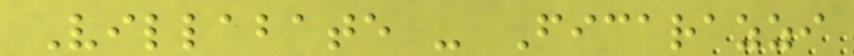Villabate - Ficarazzi
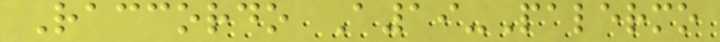Raccordo A19-Palermo
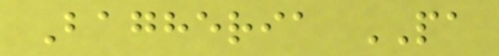Bagheria PA
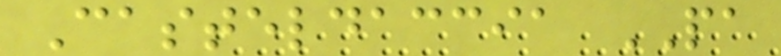Casteldaccia PA
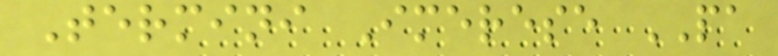Termini Imerese PA
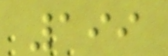199
